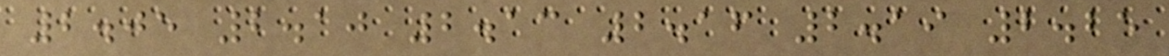2.05 2.10 2.13 2.16 2.19 2.25
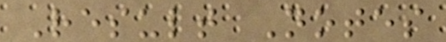Result Notes
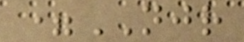=NJR
